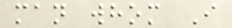man whom I
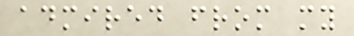admired from my
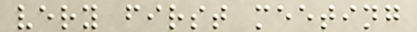very first meeting
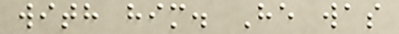with him. He was
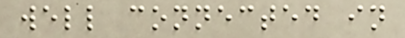well connected in
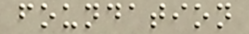foundation
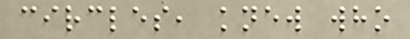circles, knew who
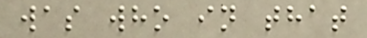was who in that
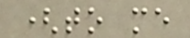(to me
